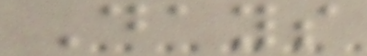Days
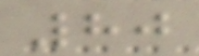80
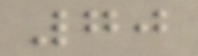70
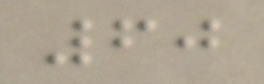60
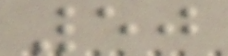50
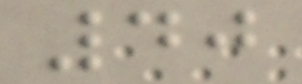40
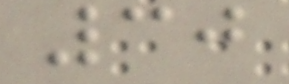30
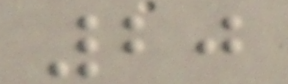20
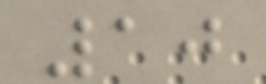10
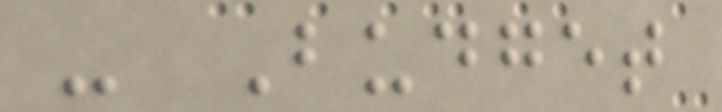- Budget
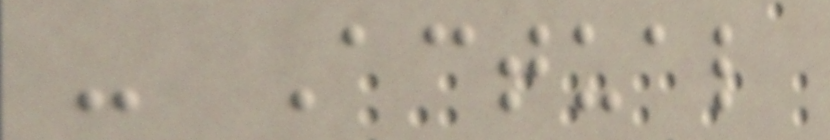- Actual
